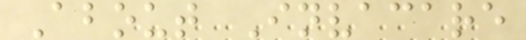About Invacare
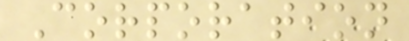Corporation
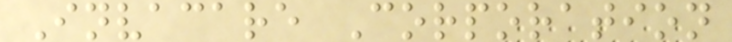Invacare Corporation
